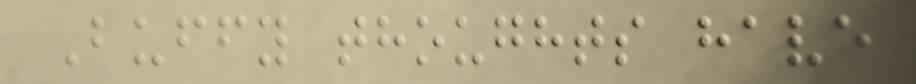Buffy thoughts have
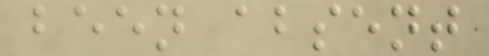been absent
